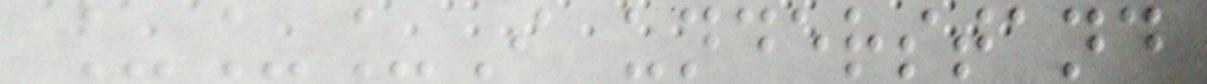___I understand
